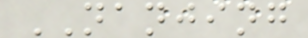NANJING
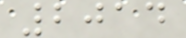2014
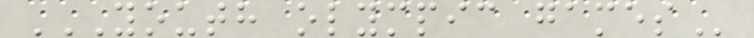YOUTH OLYMPIC GAMES
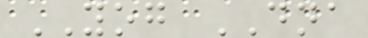YOG DNA
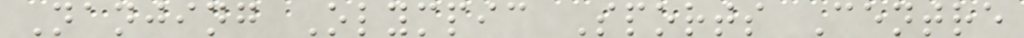Nanjing Olympic Sports Centre
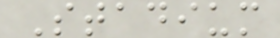Stadium
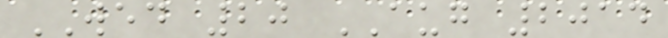WED 20 AUG 2014
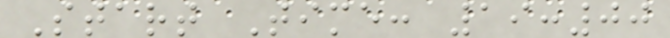Start Time: 19:00
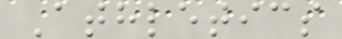Athletics
